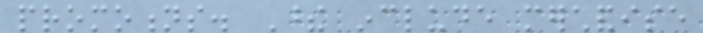promotions. These include merchandise
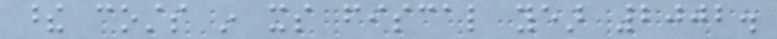these costs in its fiscal year 2002.
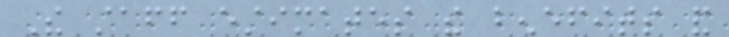The staff estimates the benefits and
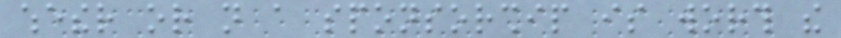whether or not a sponsorship is worth the
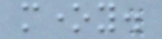money.
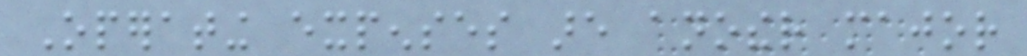Operating expenses are another major
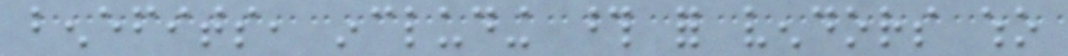benefits, including those for vendors who
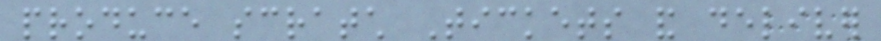produce scratch Tickets and deliver
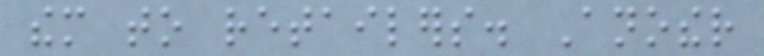them to retailers. Another
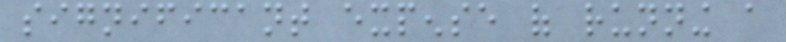significant expense of running a
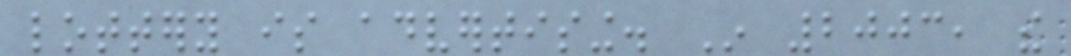lottery is advertising. In 2003, the
